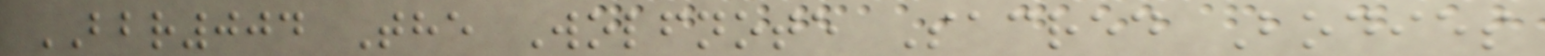BBR004 The Wolfnote Sacred Bodies
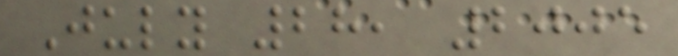July 28, 2005
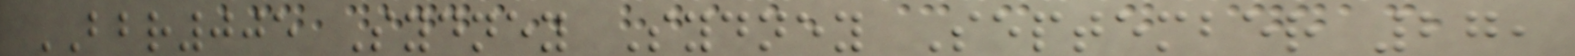BBR005 Sydney Sydney September 27,
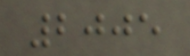2005
